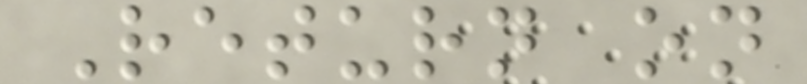Return on
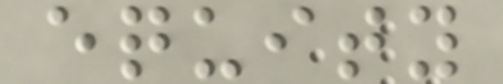equity
